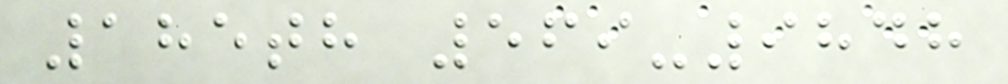185th 569-9848
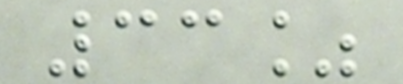33%
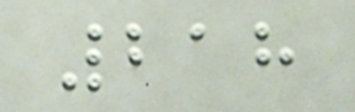218
